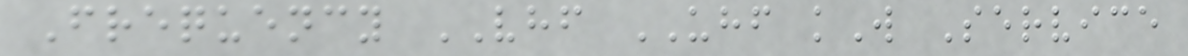Frequency VHF UHF kW Service
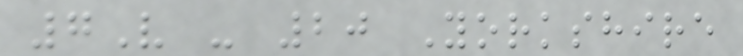7V - 20 Yorkshire
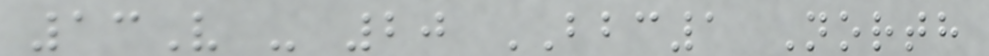13V - 20 BBC1 North
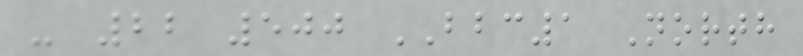- 22 500 BBC1 North
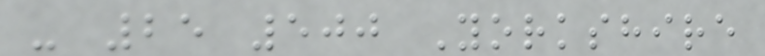- 25 500 Yorkshire
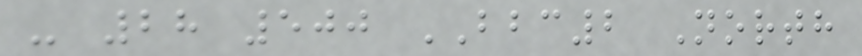- 28 500 BBC2 North
